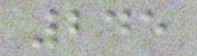245
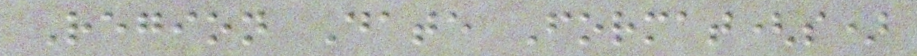Region Date Format(s)
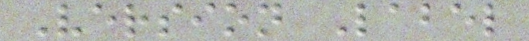Version Label
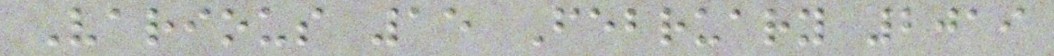Various 15 February 2019
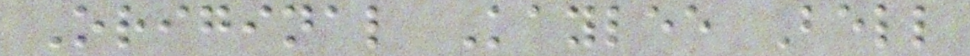Original Kaylee Bell
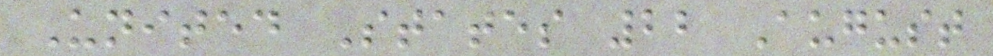United States 22 August
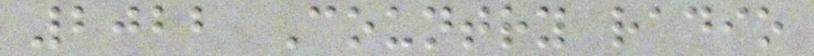2022 Country radio
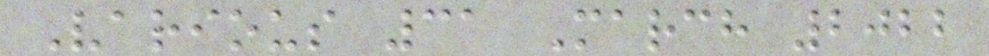Various 31 March 2022
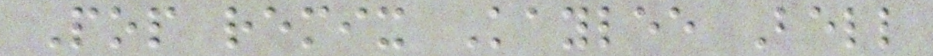Pop remix Kaylee Bell
